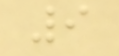9
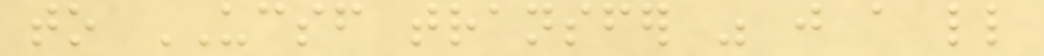to UCSF transfer was just a little
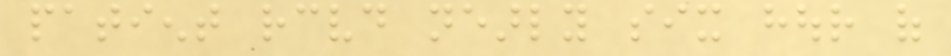patient received nearly six hour of
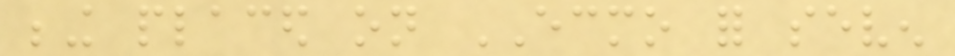being placed on ECMO for seven
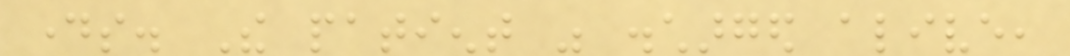days. The patient was discharged alive,
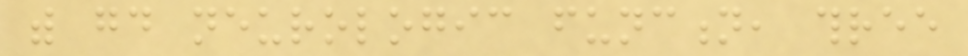with good neurologic function, three
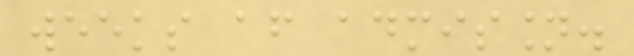weeks after admission.
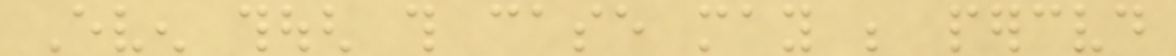Even though this case may be perceived
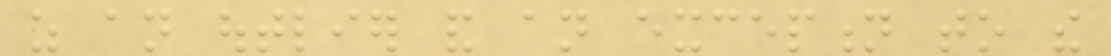as an outlier and an exception to the
